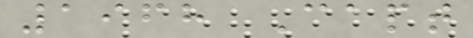1968 Capt
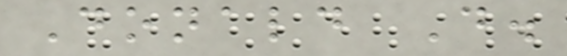Donald D.
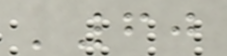'60
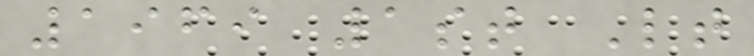1969 1st Lt
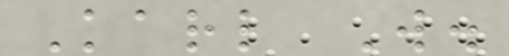Karl W.
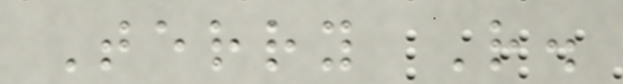Terry R.
